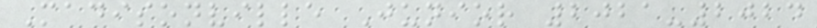Madisonville Junior 2021-2024
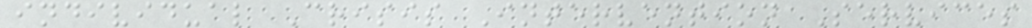individual Crisis Intervention Services
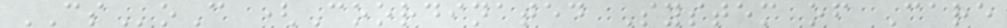CSoC (Coordinated System of Care
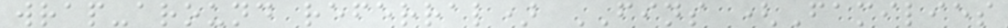wrap-around referral) FINS (Families
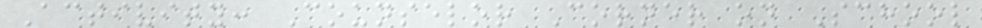Activity: Counselor Corner on School
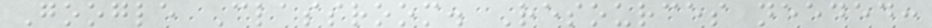Google Classroom. Resources needed:
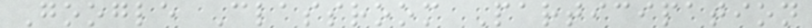Google Classroom Participation
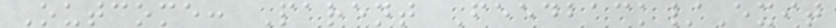Outcome: Parent Feedback/Exit
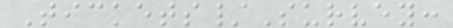Tickets/Survey:
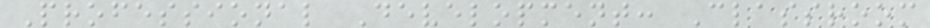Professional Development: Classroom
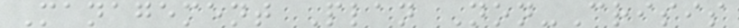Management Plan Non-Crisis
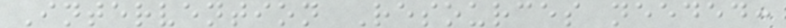Intervention Resources needed:
